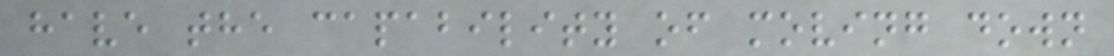have the capability of moving down
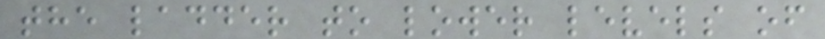the ladder to lower levels of
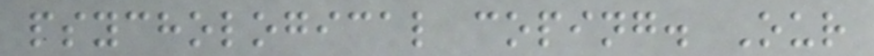psychological coping. Our
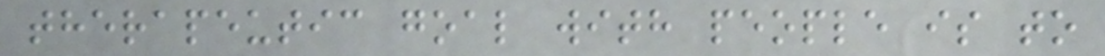therapeutic goal with people is to
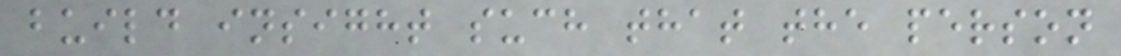build insight such that the person
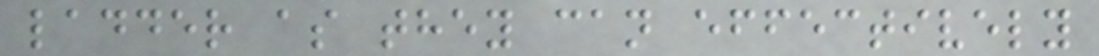ladder as they can effectively
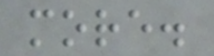more.
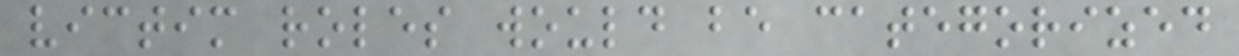victim roles would be categorized
